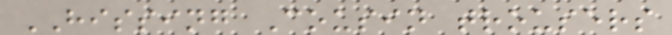HISSING Cousin trousers
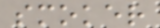smoker
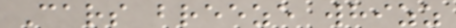Cars breeze whizz
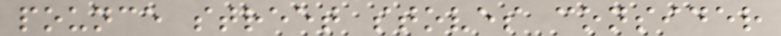pounce street stoves consider
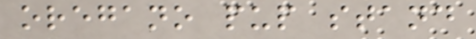oregano pup stand
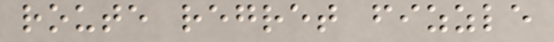route regret fizzle
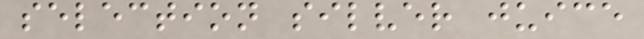selection silver juice
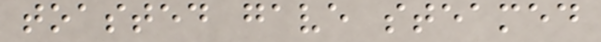toasted gave steamed
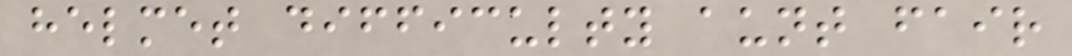helmet difficulty aunt fair
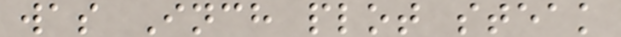was Inch plot steak
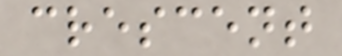crescent
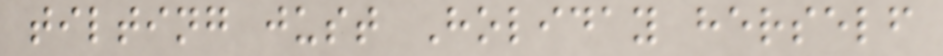tilting just Holiday herself
